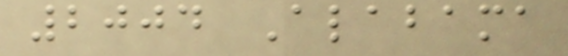2004 Alabama
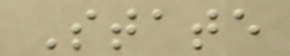State
